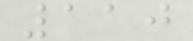110
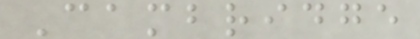Cambridge
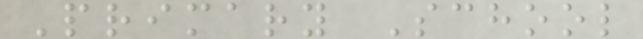Primary School
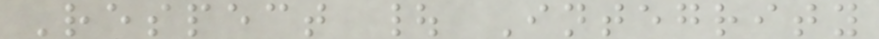Respect | Integrity
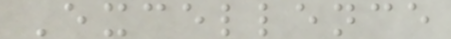Excellence
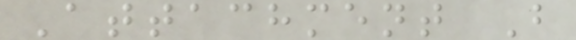Attachment B
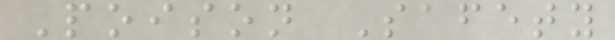Poison Safety
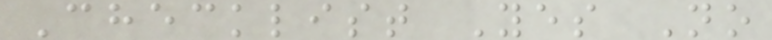Checklist Yes No
